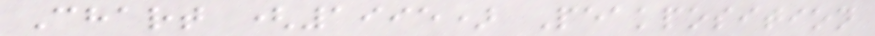Chart (1995) Peakposition
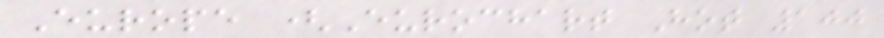Europe (Eurochart Hot 100
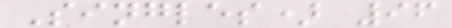Singles) 96
